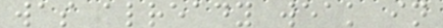was already weak in
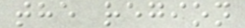the region
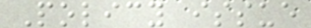Policy issue
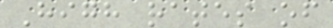High rates of
